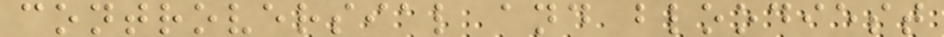controversial and bloodiest
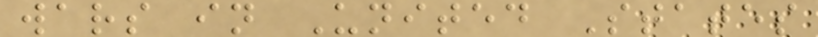wars in United States
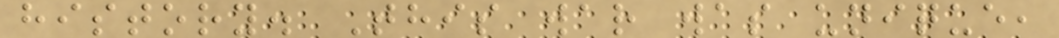history. This war was unique,
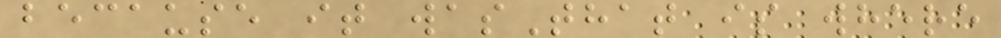because it wasThat is where
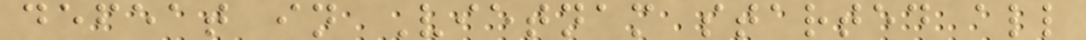defeat in Vietnam started all
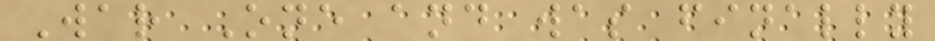War One and was finally
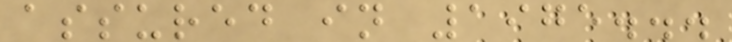assured in 1975...
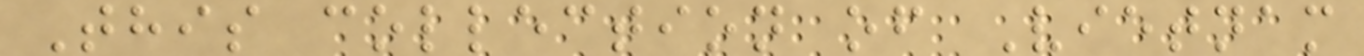This collection of Vietnam
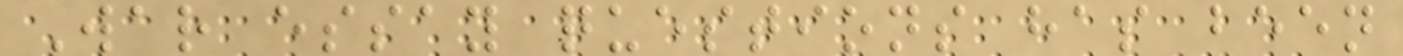War essay questions has been
